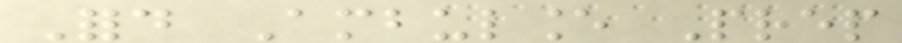Ford Ambulance Prep
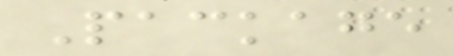Package
